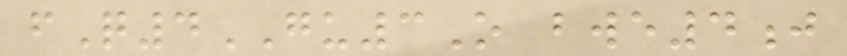fQ4GU3O bwe4j
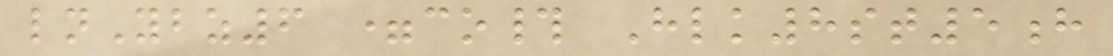lnYbz6 =co# Hlk8st5h
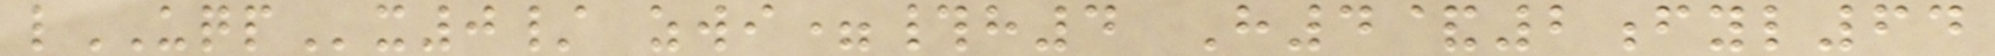lUQPx0/ zwi=#h4 H4&2fyl64
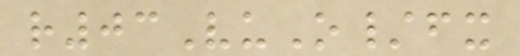r03VuO/fx
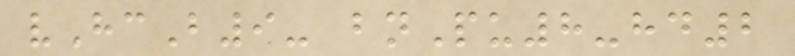vHcB9- bnPu8-hd2
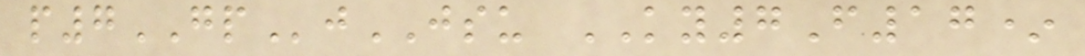p7GPjJSU KY7F17*
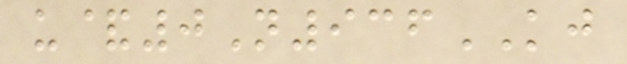u&0N936KJ
